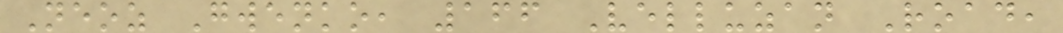Neoz Gwenko, 166 Velluzan Road,
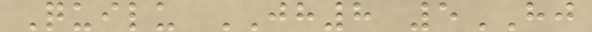Quilu JH8 5HJ
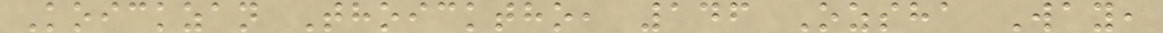Koickzan Thoicktho, 146 Ozsha Way,
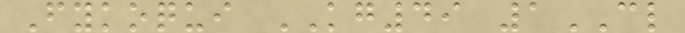Fykoqui KG49 1CL
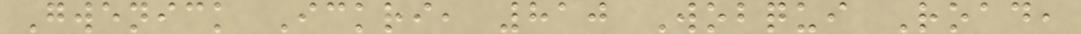Gwenick Ickri, 810 Wobqui Road,
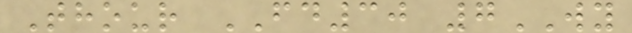Thour FD30 7WY
